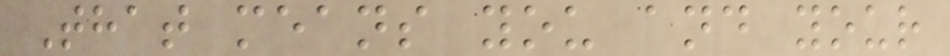That means you and your
